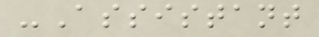-Assistant
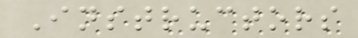Instructors
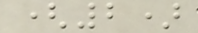(2)
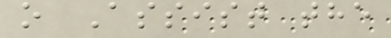o Assist the
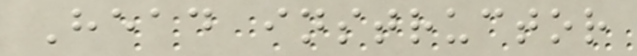Head instructor
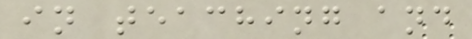in teaching and
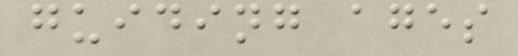guiding ages
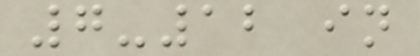7-12 in
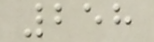258
